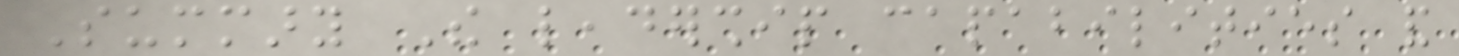Summary The leadership capabilities and
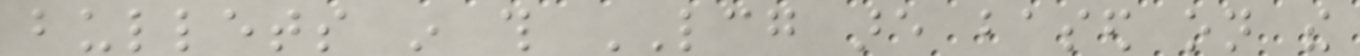bullets in this LCG are based on the
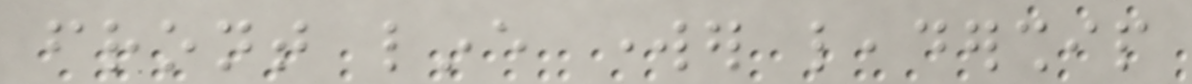front line worker leadership
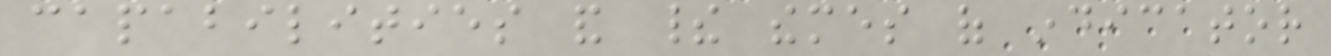capabilities and their themes of indicator
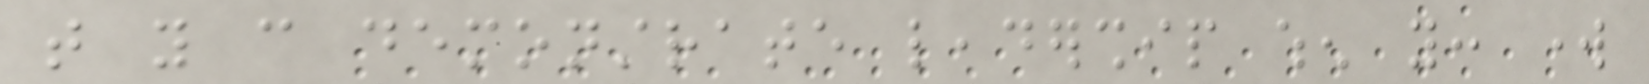that you can demonstrate leadership when you: work
